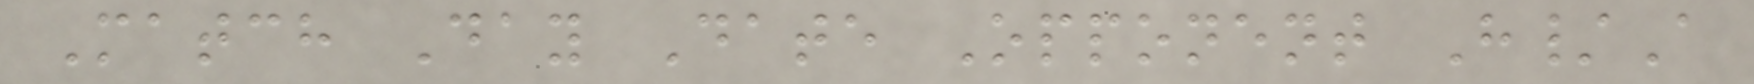Match Day Date Opponent H/A
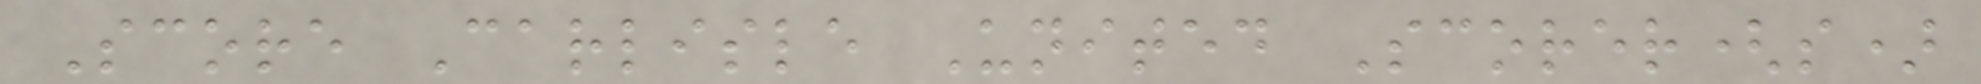Score Carlisle United Scorer(s)
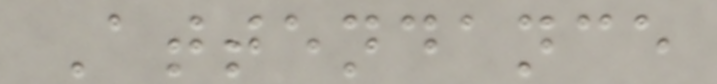Attendance
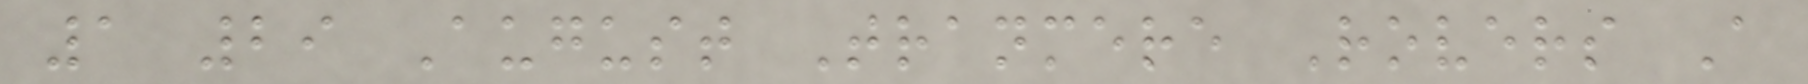1 29 August Tranmere Rovers A
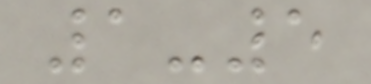1-5
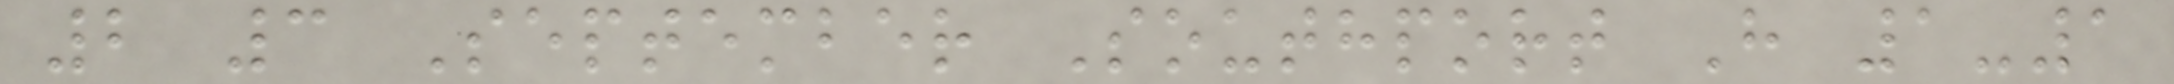2 3 September Southport H 1-1
